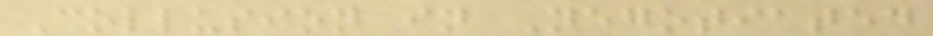Collusion in Negotiated
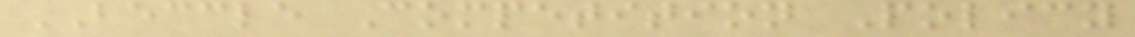BECCLE Competition Policy
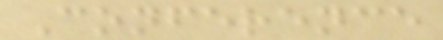Conference
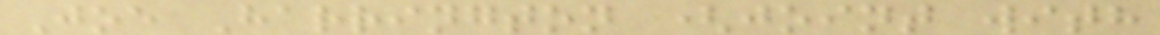Joe Harrington (joint with
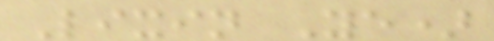Lixin Ye)
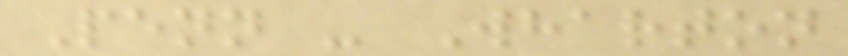Penn - Wharton
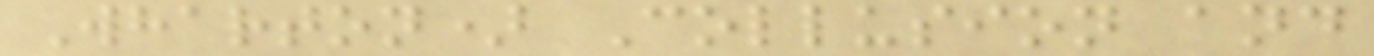Wharton) Collusion and
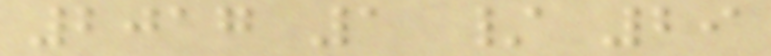2017 1 / 29
